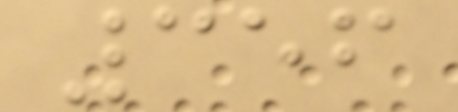356
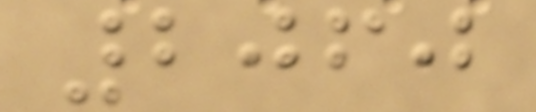2060
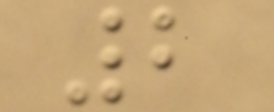2
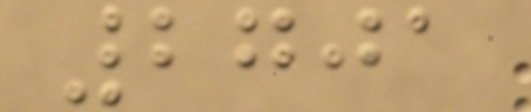2701
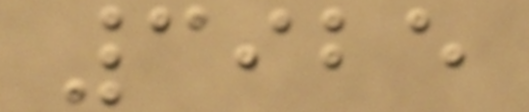3925
